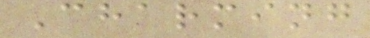Charming
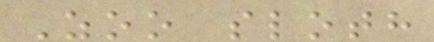Zoo sloth
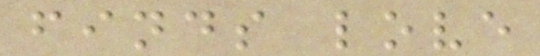finds love
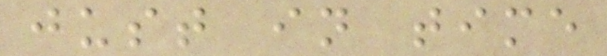just in time
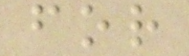for
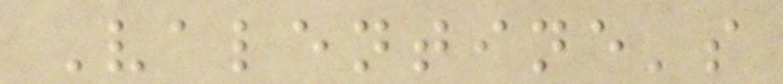Valentine's
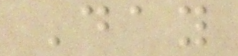Day
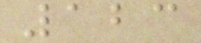123
